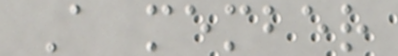A member
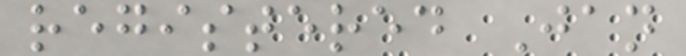registered Jan
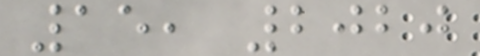15, 2020
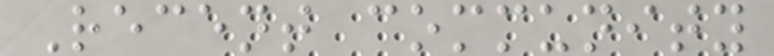Recent community
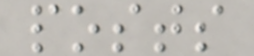posts
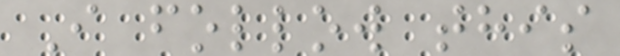I follow this
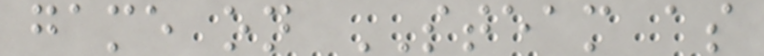game on STEAM as
